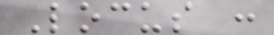Locus :
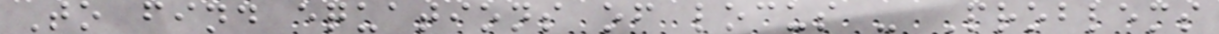To find equations of locus - Problems
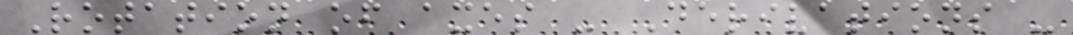Rotation of axes - Derivations -
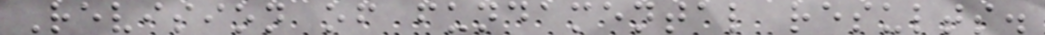Revision of fundamental results.
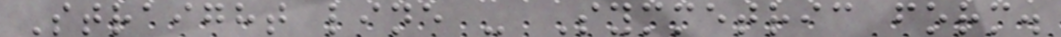Straight line - Symmetric form.
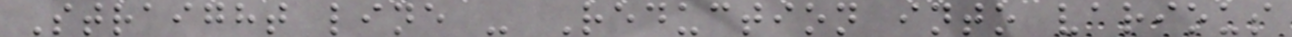Straight line - Reduction into various
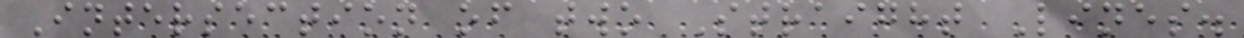Intersection of two Straight Lines.
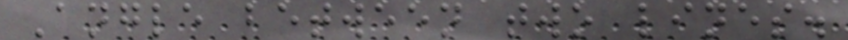Angle between two lines.
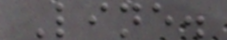Line.
